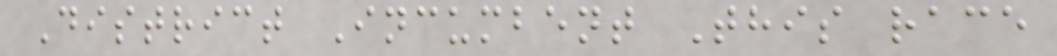District Incumbent This race
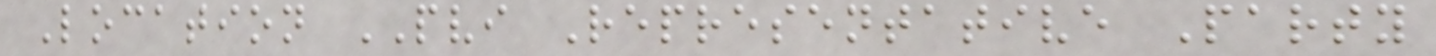Location PVI Representative Party
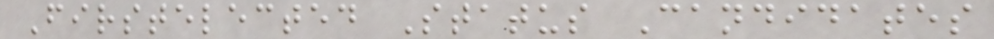Firstelected Status Candidates
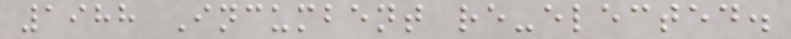1988 Incumbent re-elected.
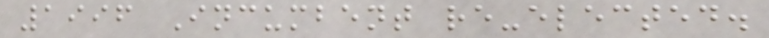1996 Incumbent re-elected.
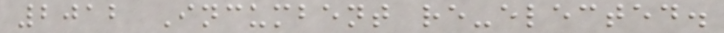2012 Incumbent re-elected.
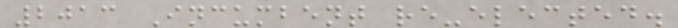2013 Incumbent re-elected.
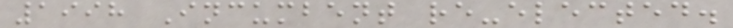1998 Incumbent re-elected.
